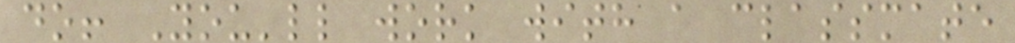do! You'll work with a classmate
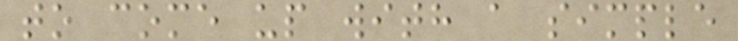to come up with a simple
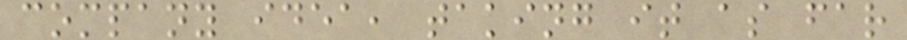company idea, taking it as far
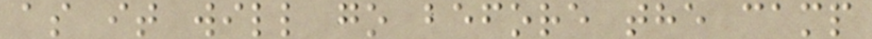as it will go before the camp
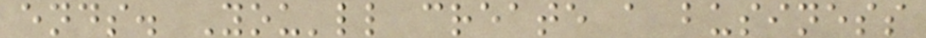ends. You'll create a business
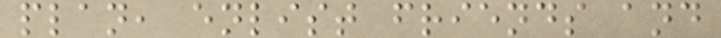plan, enlist friends and
